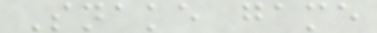Snake game
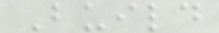Build
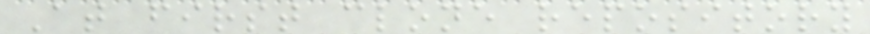At first clone repository
